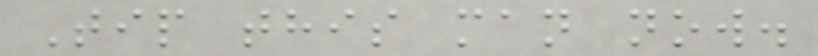Tip this man now.
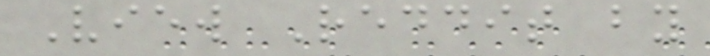View Reddit by
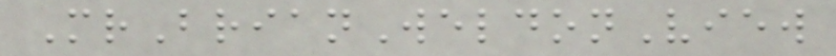MrBrianWeldonView
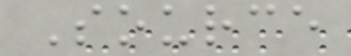Source
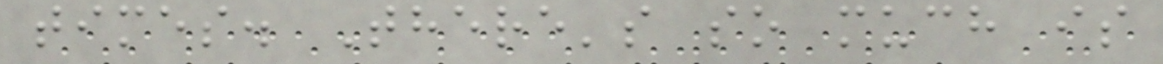times. There's so much is
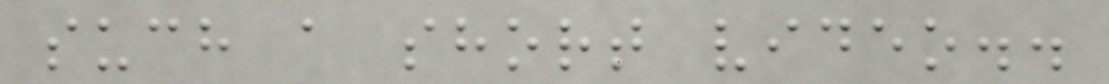such a short video..
